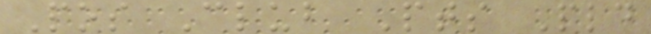Pos Club Pts Pld
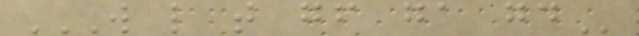W L T GF GA GD
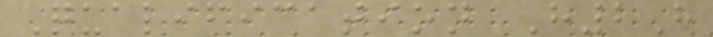Qualification H2H
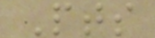Pts
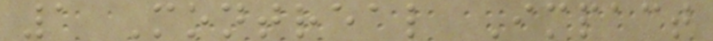1 Montreal Impact
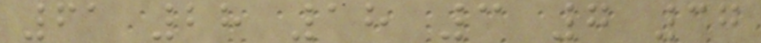61 28 18 3 7 37
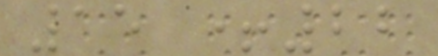15 +22
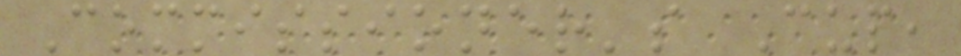Commissioner's Cup,
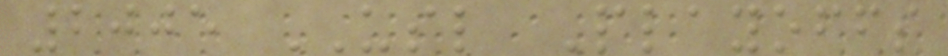2005 USL Playoffs
